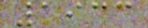1933
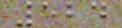524
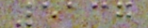5137
